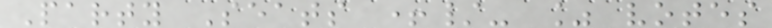Party Seats +/- % votes
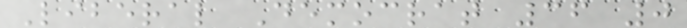Liberal Democrat 36 0
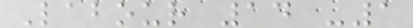Labour 14 -1
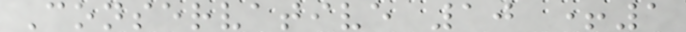Conservative 10 +1
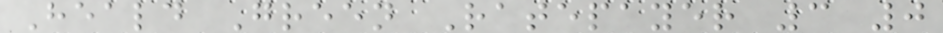Heald Green Ratepayer 3 0
